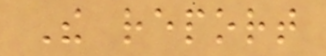The report
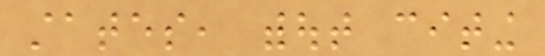states, without citing
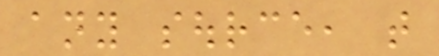any source, that
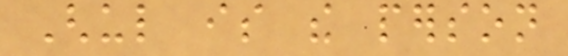Ghul is the person
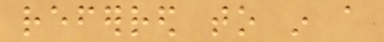referred to in a
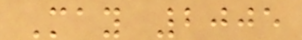May 2005
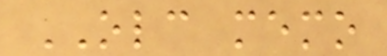OLC memo
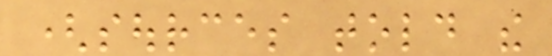(sources told the
